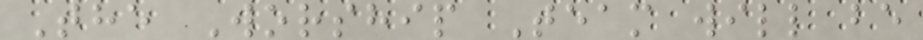The Worship Team will be
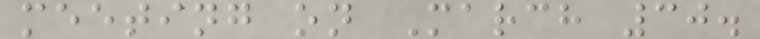meeting on March 30.
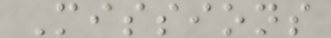Missions
